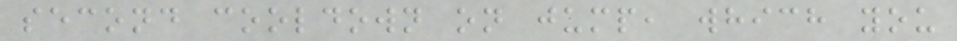second cooldown on jump, which you
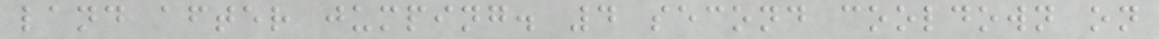land after jumping. 4 second cooldown on
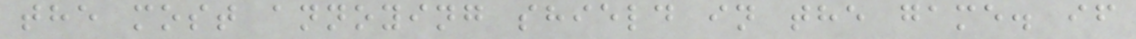the most annoying shield in the game. if
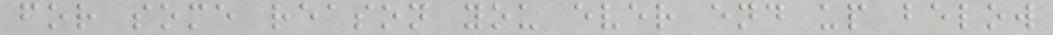for some reason you ever end up below
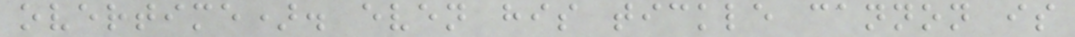overtime). even his tickle cannon is
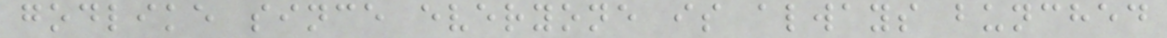godlike since everyone is always bunched
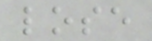lose
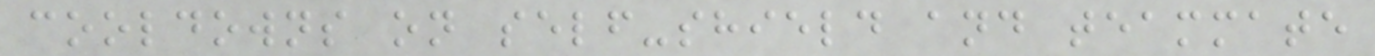cooldowns on self-shield and teammate
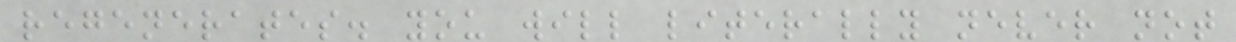regenerates. you will literally never not
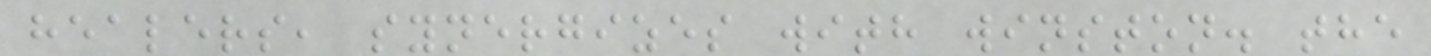healers, synergizes with winston. the
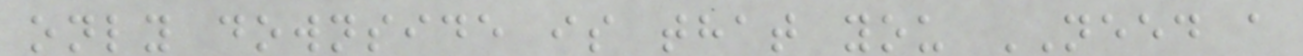only downside is that you NEED a
